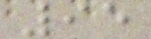95
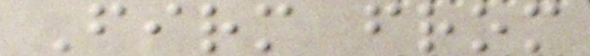Firm from
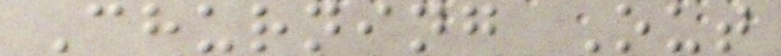Churning Out
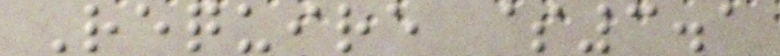Require $3.1
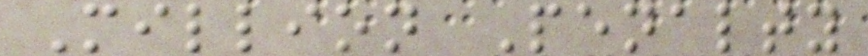Million Penalty
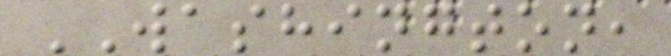WASHINGTON,
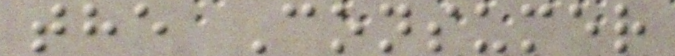the Consumer
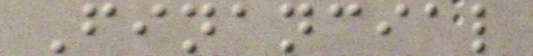Financial
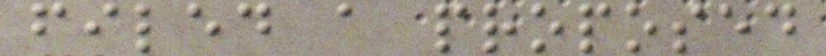filed a proposed
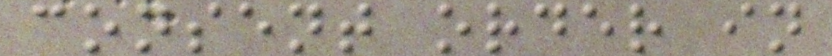consent order in
